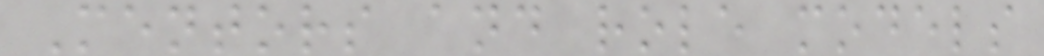Mentors and role models
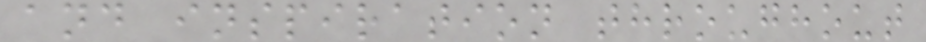and inspiration throughout
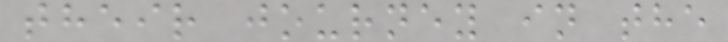their journey in the
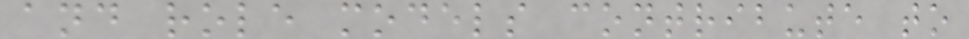and role models contribute to
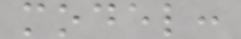model:
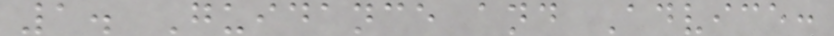1. Guidance and Advice:
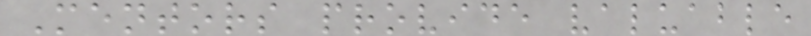Mentors provide valuable
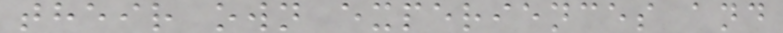their own experiences and
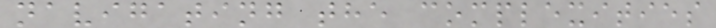navigating the complexities
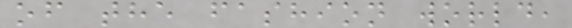of the fashion world,
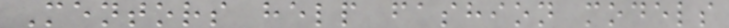Mentors help fashion models
